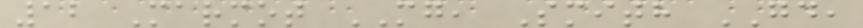12 Marmot MG, Smith GD,
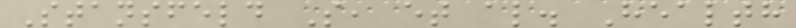Stansfeld S, et al. Health
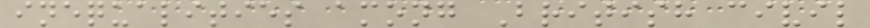inequalities among British civil
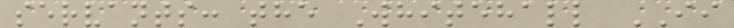servants: the Whitehall II
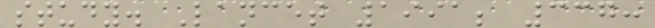study. Lancet 1991; 337:
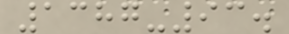1387-93.
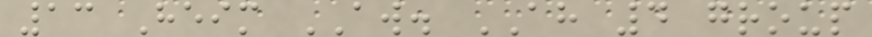13 Heim AW. AH 4 group
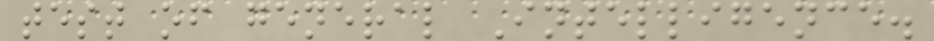test of general Intelligence.
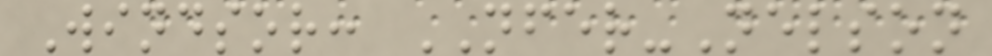Windsor: NFER-Nelson
